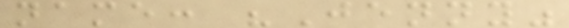name: "Jenny"
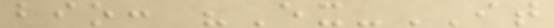bio: "Ex-IT
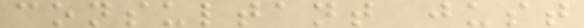consultant just
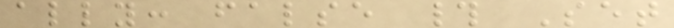ally: false # Set
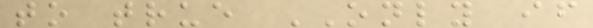to true ONLY if
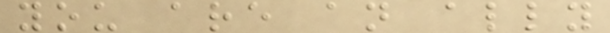you are an ally
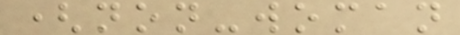(non-woman
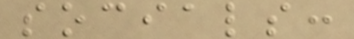socials:
